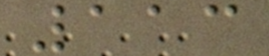113
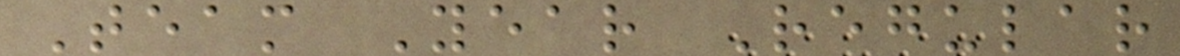Team Year Regular
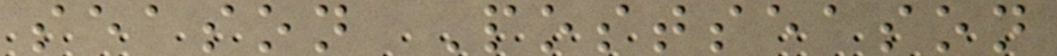season Postseason
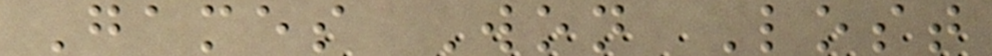Games Won Lost
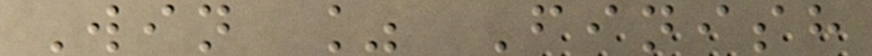Win % Finish
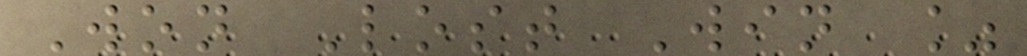Won Lost Win %
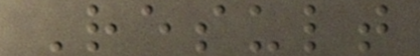Result
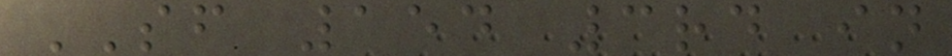SF 154 3rd in
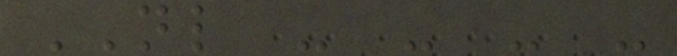NL - - - -
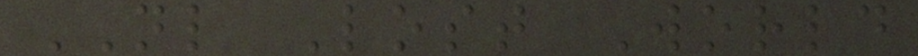NL Lost World
